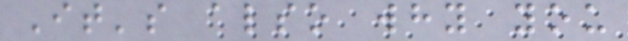It's also why you
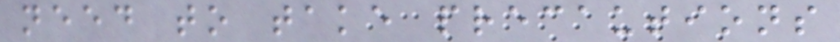need to take precautions
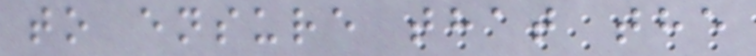to ensure that the
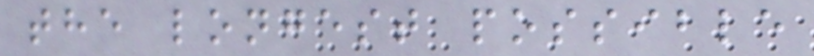the longest possible
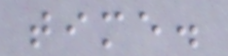time.
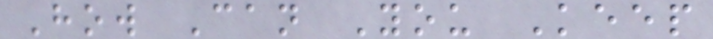How Can You Keep
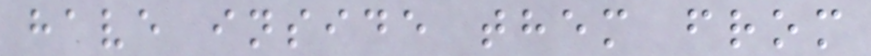have inside them from
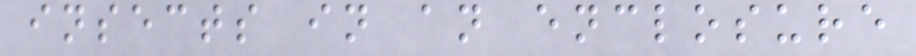insects in an enclosure
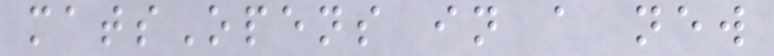matsOpens in a new
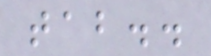tab..
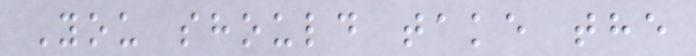You should take the
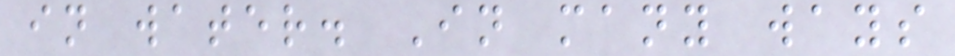in water. In many ways
